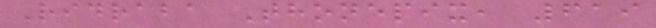Ridraba Thonepix, 619
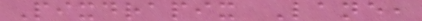Pixdrapix Lane,
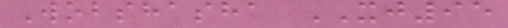Wobshasha XJ95
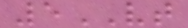5VT
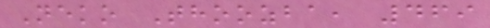Neko Thoozba, 469
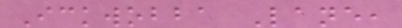Ickwobba Lane,
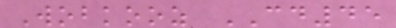Wobkooz CD45
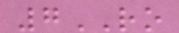7RO
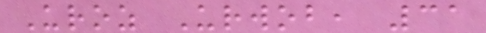Uroz Urwob, 31
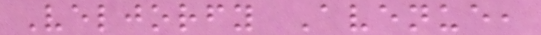Veljorfy Avenue,
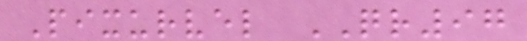Pixurvel QR97
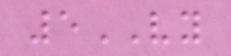5VY
